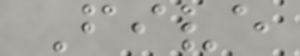Five
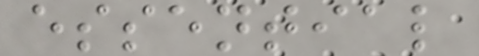essential
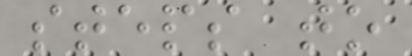steps to
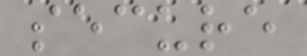secure
